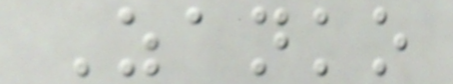Zanko
